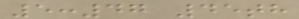5:47 45th
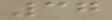37
